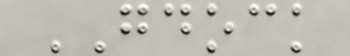GDOCK
